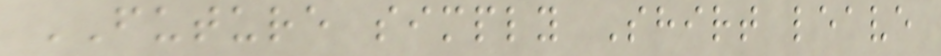FUTURE simply Shirt leave
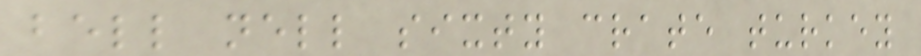bell nell sixty crate turkey
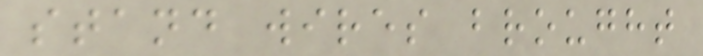stand wires brought
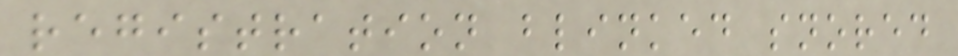registration blinked snored
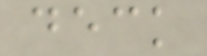deck
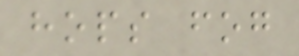hops fog
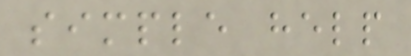simple help
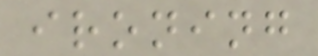ironing
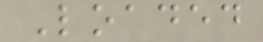Loaded
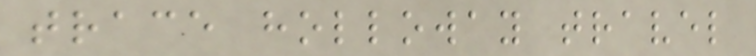trace holloway travel
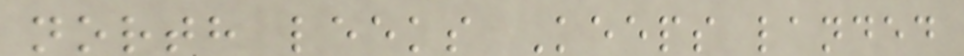north leeks Keeps landed
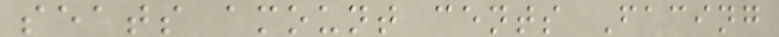seats amount cents Facing
